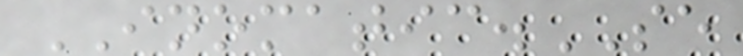INOMATIC.SE
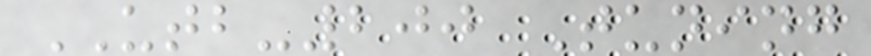UTB-200 Tuning
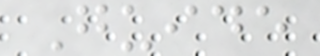Guide
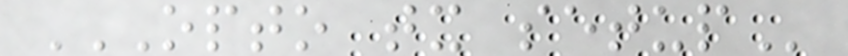OPTO TX SETUP
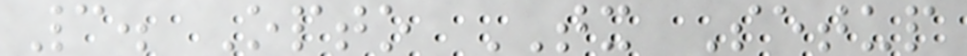3. Opto TX Setup
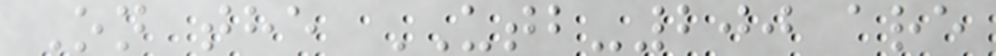On the UTB-200 are
